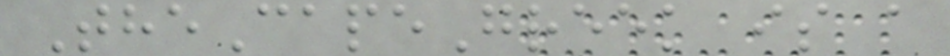TheCapeGreek is a
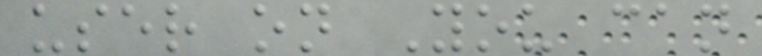user on You can
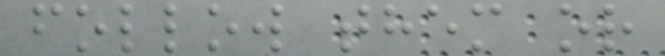follow them or
